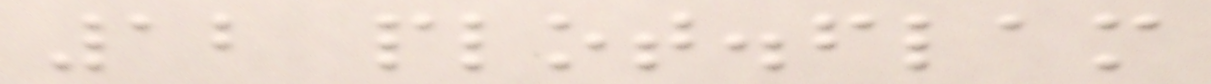12 plot.flam
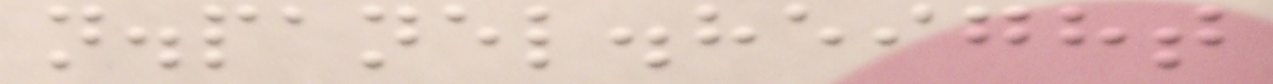n.panel.height
